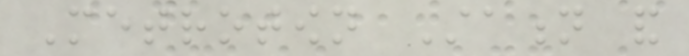Metrotown Station and
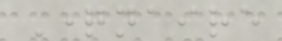Questionnaire
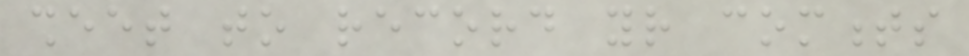sheet to record your comments
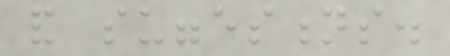and suggestions.
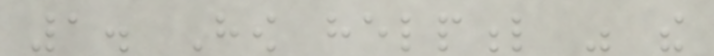1. How helpful was the
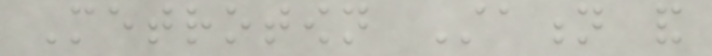Metrotown Station and
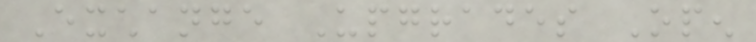Exchange Upgrades Open
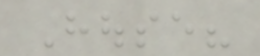House?
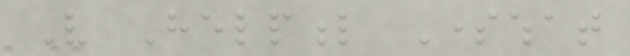Very Helpful Somewhat
